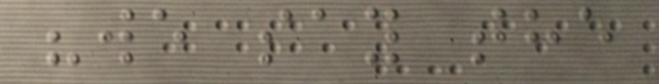"we say the
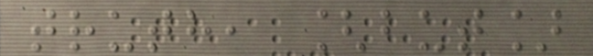truth, [but]
